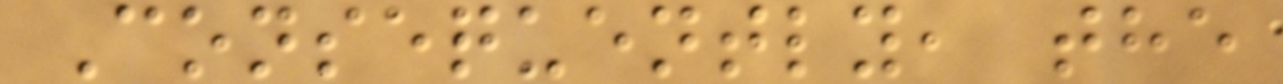Consequently, the
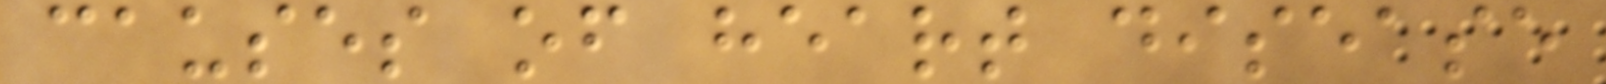causes of heart disease
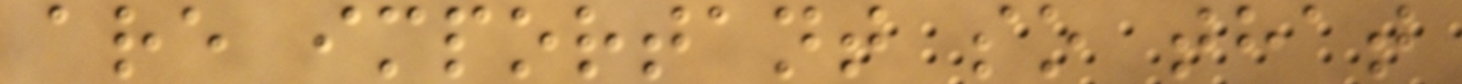are important so that
